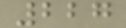227
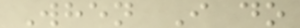When I do
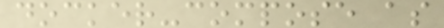docker-compose as
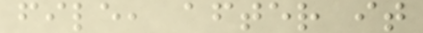file, after it
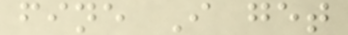fine I get
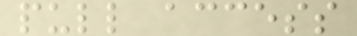pull access
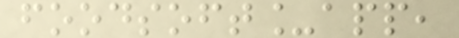foodsoft_app,
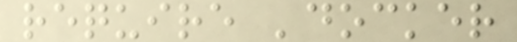require 'docker
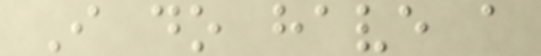I do have a
